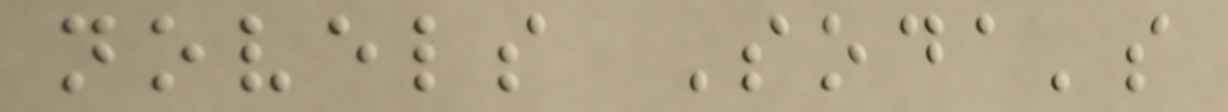novels Soda's
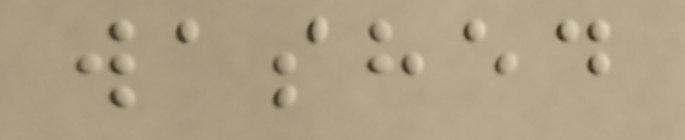washed
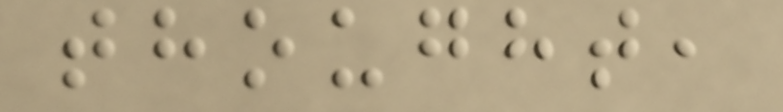thought,
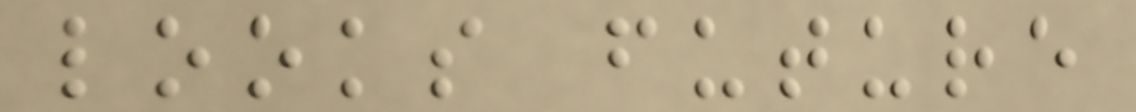looks future
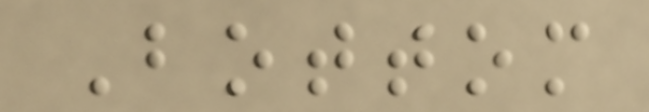Bottom
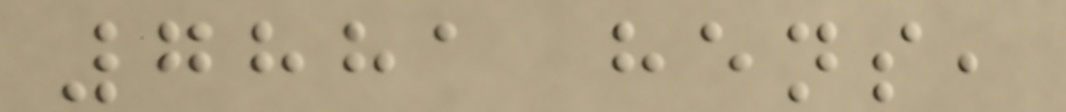7881 hens,
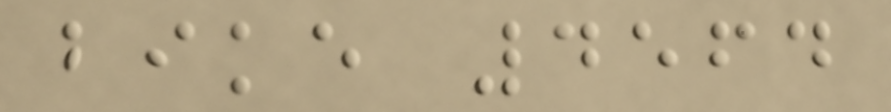bike 4564
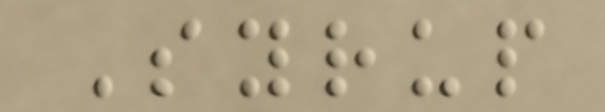Syrup
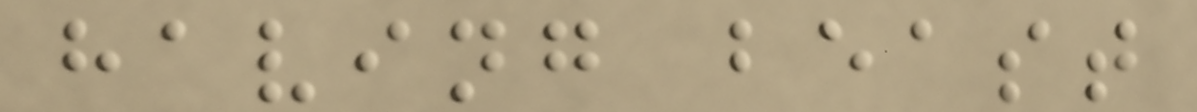having beast
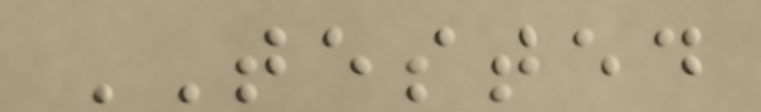TESTED
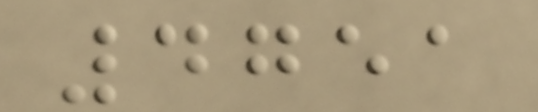4751
